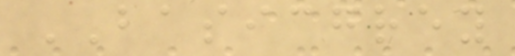BASICGREY
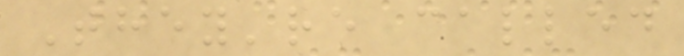They're called
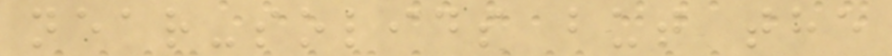near-solids but the
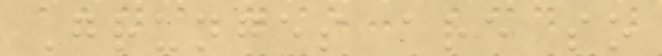Grunges are so
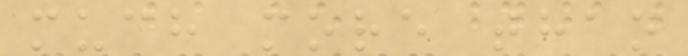much more than
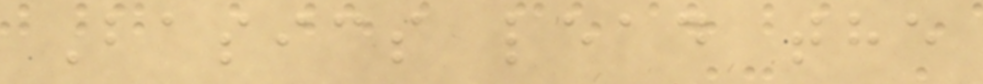Basics lead the
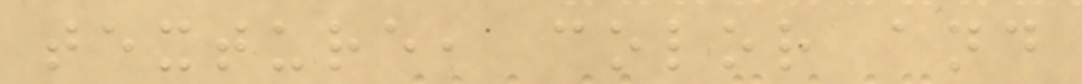texture, color and
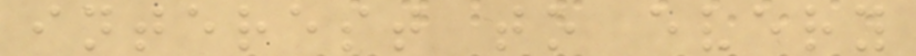interest to every
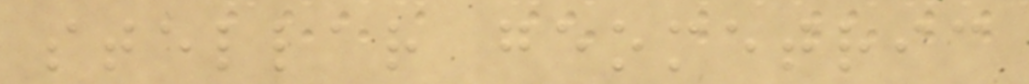stellar geometric
